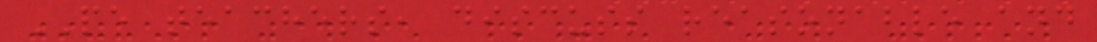PE teachers, discuss reasonable and
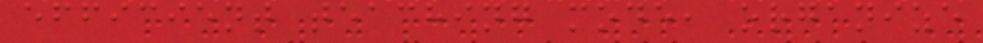efficient teaching mode, organize
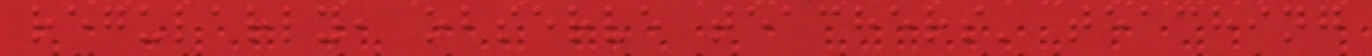regularly, observe teachers' teaching
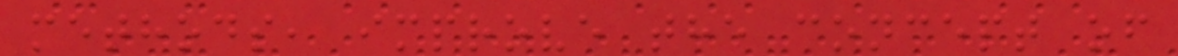methods, improve the concept of
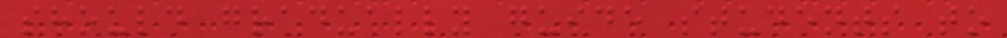should gradually guide students to
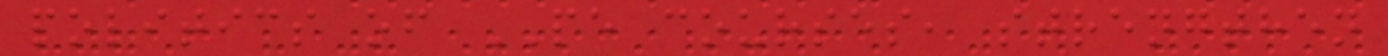politics of PE courses, strengthen
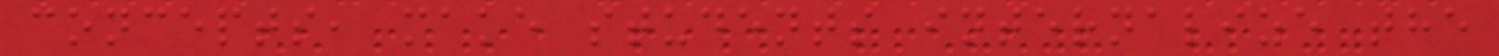concepts, make students internalize the
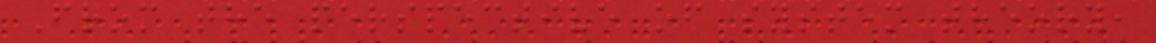From the perspective of system theory,
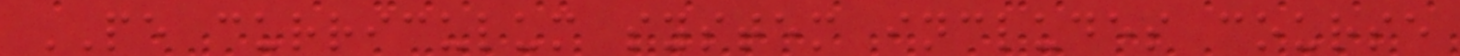PE curriculum system includes course
